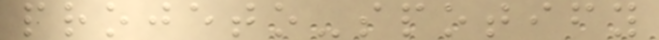projeto-spotify
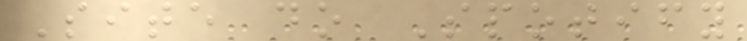Site do Spotify
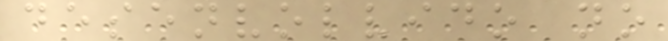desenvolvido no
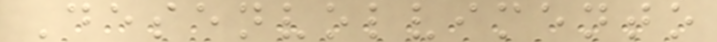Desenvolvimento
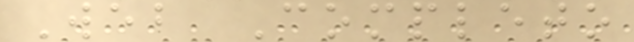Web Completo
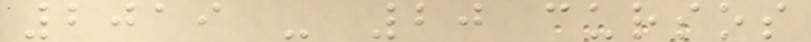2019 - 20 cursos
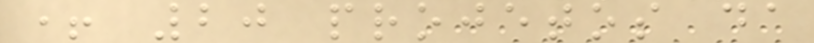+ 20 projetos da
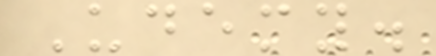Udemy.
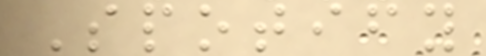Spotify
